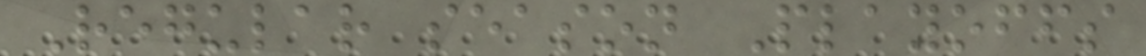Regular season Playoffs
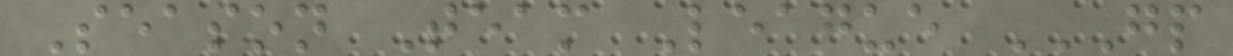Season Team League GP
